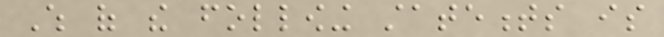Which of the following statements is
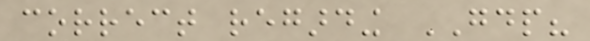correct regarding GDP?
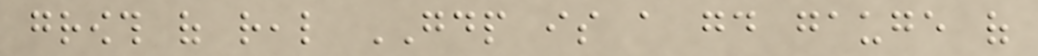growth of real GDP is a good gauge of
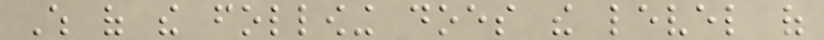Which of the following does the level of
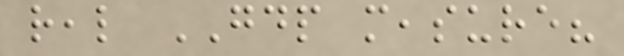real GDP measure?
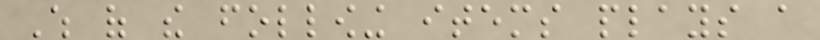Which of the following items plays a
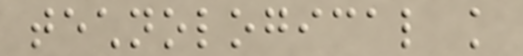technological knowledge
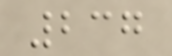237
